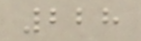228
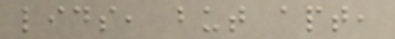lids, but apt,
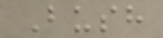Bush
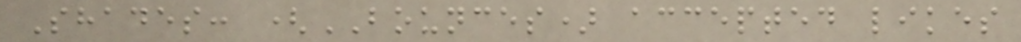Shades: (BOUNCES) accepted likes
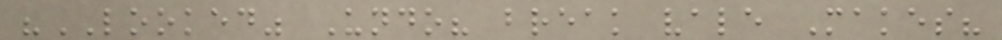"LOOKED" Undo? break vale Makes?
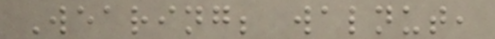Wearing; walnut,
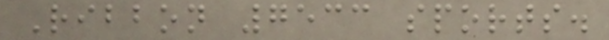Ribbon 7533 sports.
